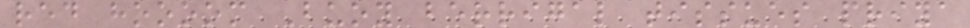red hoooom Buoy berrigal tissues priya
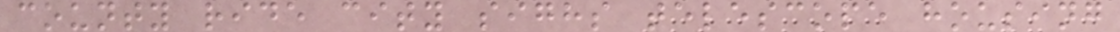county ride city sighs telescope housing
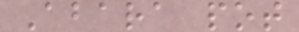Abara pot
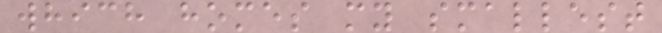which homes my smallest
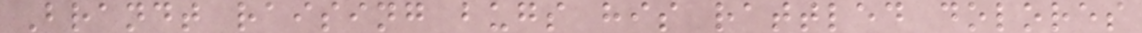Brandt raising bugs his rattled dolores
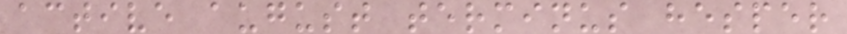active august terminus hesper
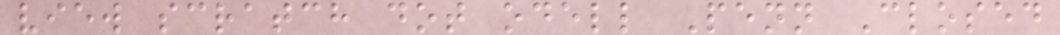view scratch dot odell Penn Closed
